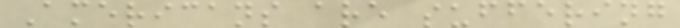Americans are suffering
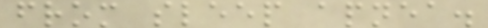from sleep apnea.
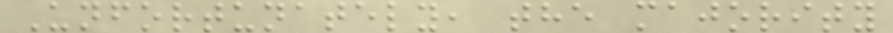Unfortunately, the majority
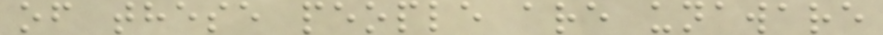of these people are unaware
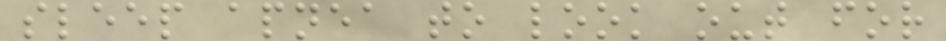sleep apnea to look out for
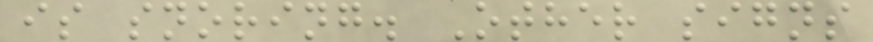is snoring. Other signs
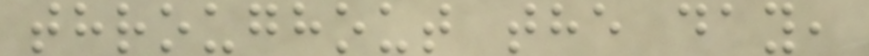throughout the day,
